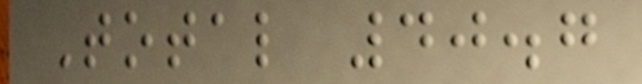Total 40.7
